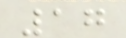17
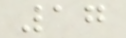17
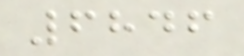6846
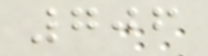706
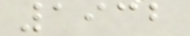1932
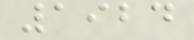1924
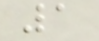1
